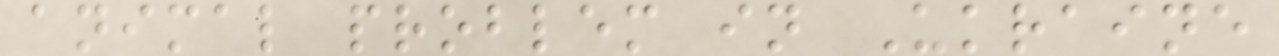animal problem in Ukraine
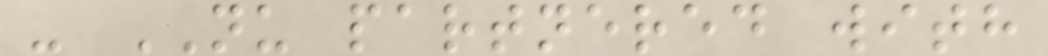- NU partnered with
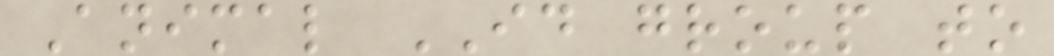Animal ID group to
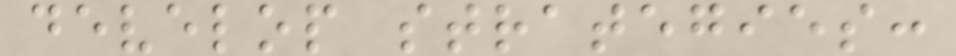develop strategies:
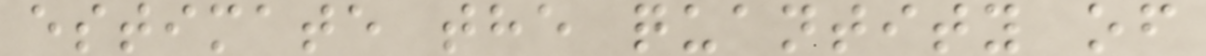estimate the quantity of
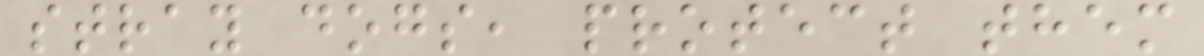stray dogs, protect them
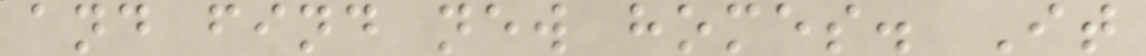and find new homes. It
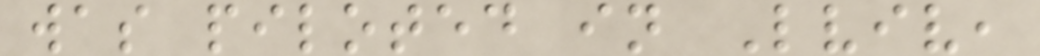was piloted in Lviv,
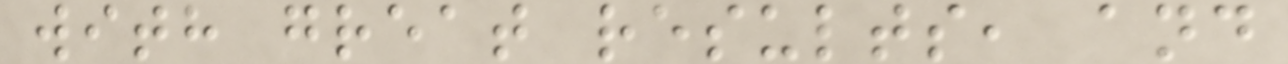with great results, and
